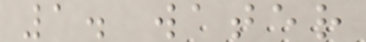1. water
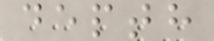depth
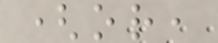(or,
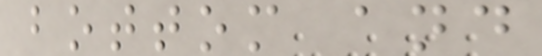bottom and
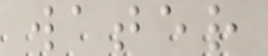water
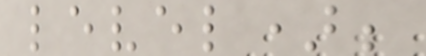level);
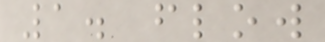1. flow
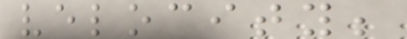velocity;
